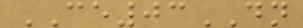CE03DN
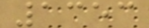1353
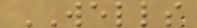WELLS
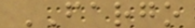FARGO
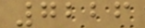7226
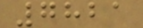7821
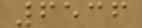6536
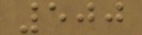500
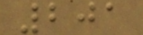201
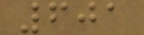601
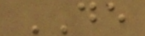DE
